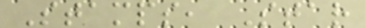Stamps, Star
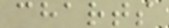charts
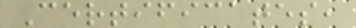Certificates,
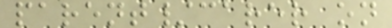parent/carer on
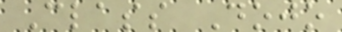Class Dojo
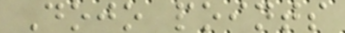Dojo points
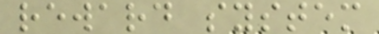reward system
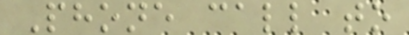Phone call to
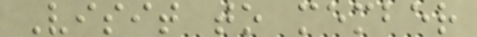Visit to member
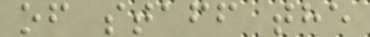of staff the
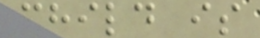child is
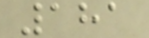181
